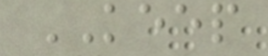KEEP
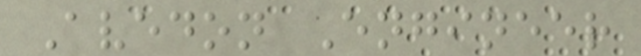Avedon Engineer
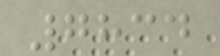7834
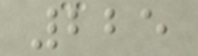225
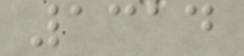1314
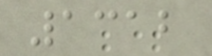1312
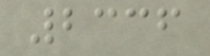2336
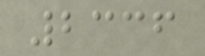2336
